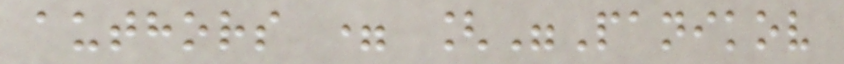authors = ["Panikov
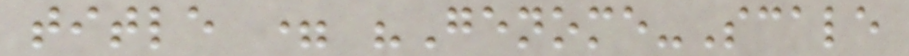title = "Genome-Scale
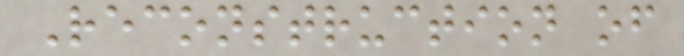Reconstruction of
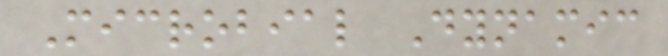Microbial Dynamic
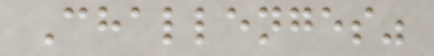Challenges"
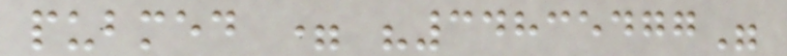pubmed = "34835477"
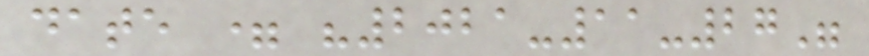date = "2021-11-27"
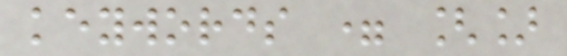keywords = []
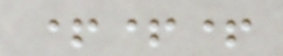+++
